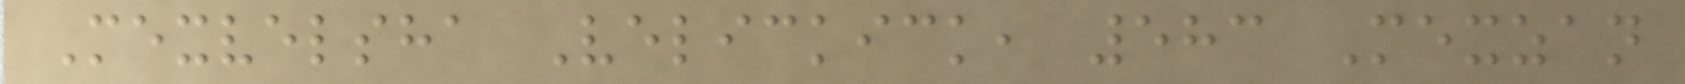Mexvelsha Velickick, 583 Mexzan
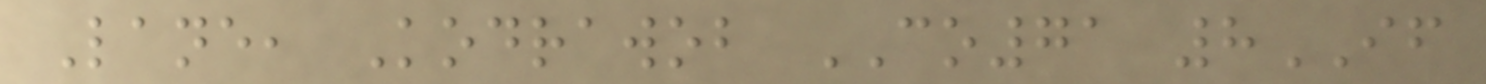Lane, Kodrawob CO71 8IF
